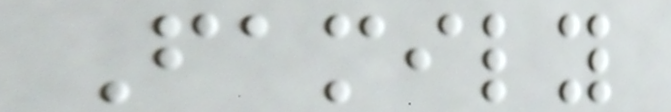Family
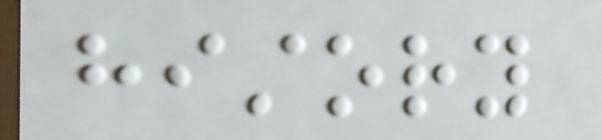history
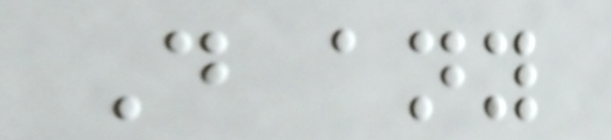Do any
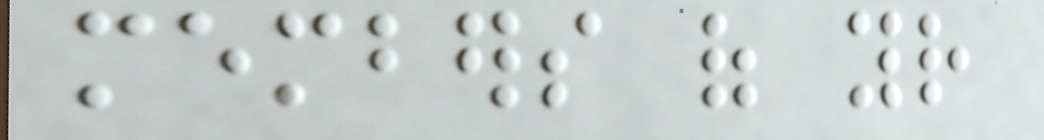members of your
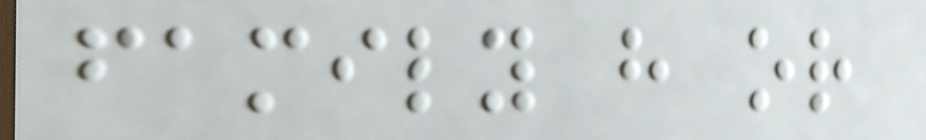family have or
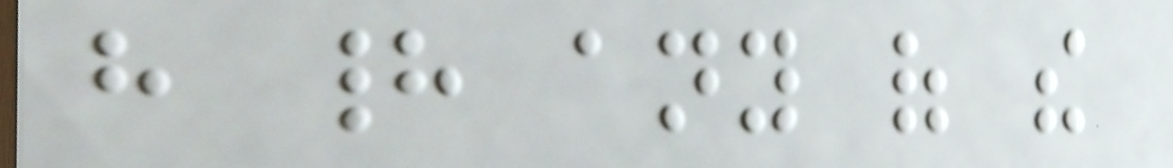have had any of the
